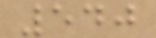540
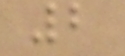2
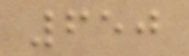650
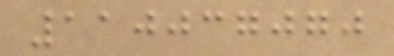110037070
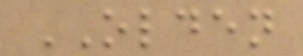OLDEN
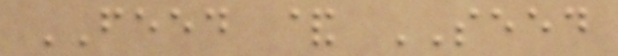FEED & SEED
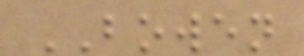BOWEN
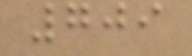709
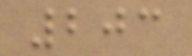203
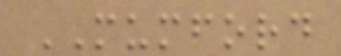MUMFORD
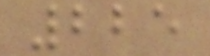225
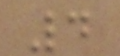4
